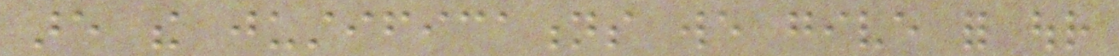are the justifications we give for our
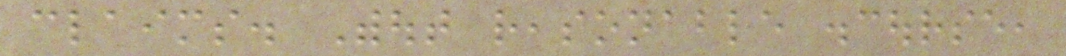claims. Without reasonable discourse,
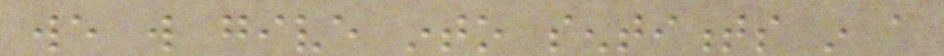we will give into sentiments in a
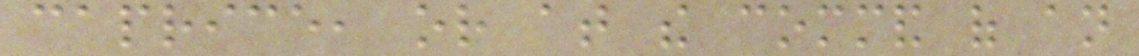caprice, or at the command of an
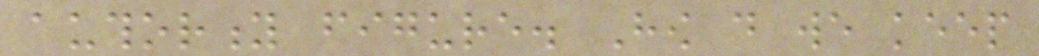authority figure. How do we keep
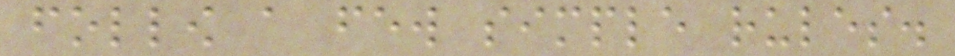follow a few simple rules.
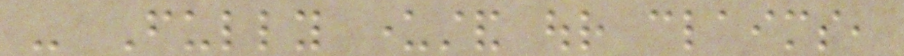- Fully understand our claims,
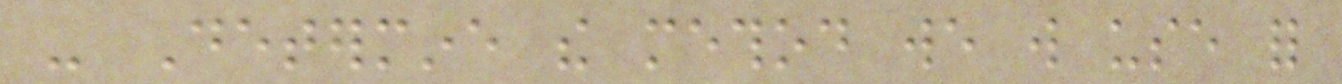- Determine the method we will use for
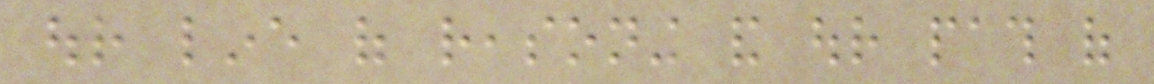our line of reasoning and our path of
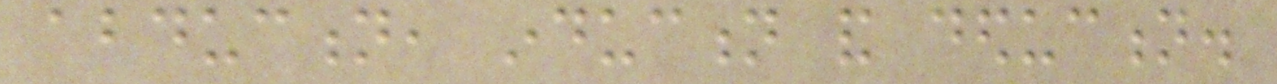abduction, induction and deduction.
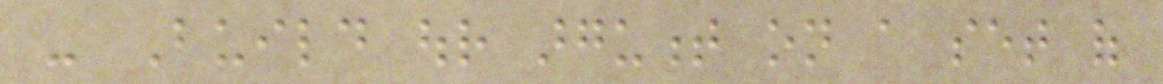- Build our argument on a set of
